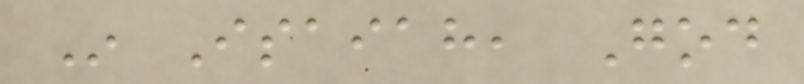In Isaiah, God
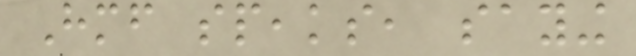Himself speaks, saying
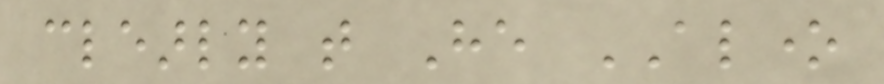clearly that He ALONE
